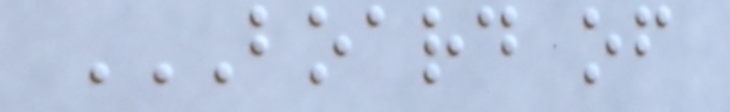BOARD OF
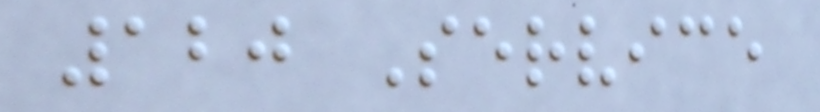120 Service
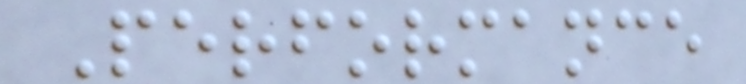Performance
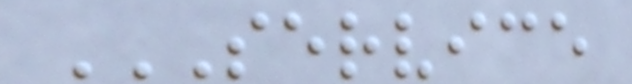SERVICE
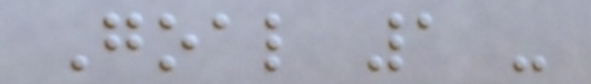Goal 1 -
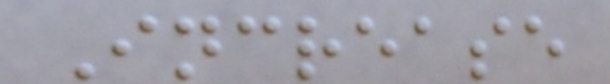Increase
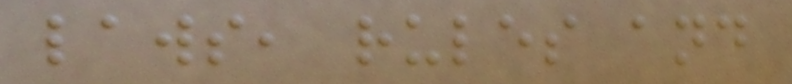laws, rules and
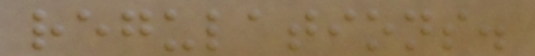regulations.
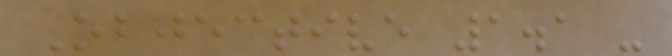Objective 1.1 -
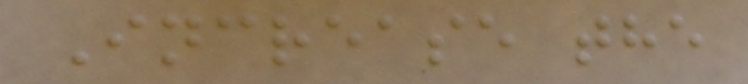Increase the
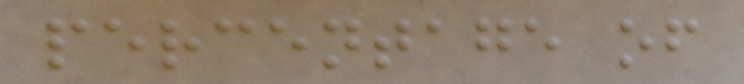percentage of
